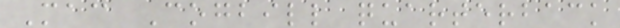Mac Cogbill quarterback
